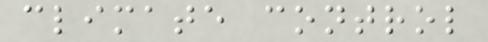climate control
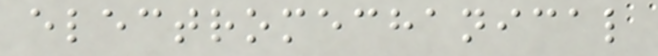electromechanical
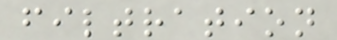filtration
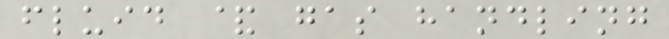fluid & gas handling
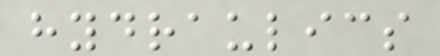hydraulics
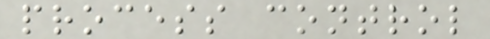process control
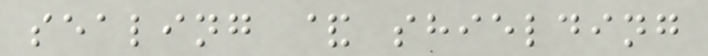sealing & shielding
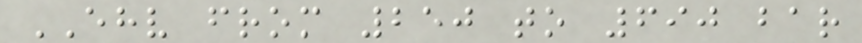EHV from 250 to 690 bar
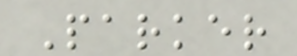Parker
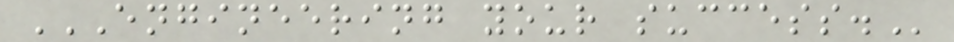ENGINEERING YOUR SUCCESS.
